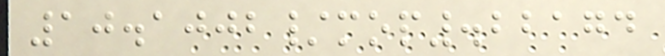10.1002/mop.22174
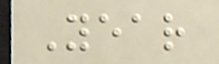Year
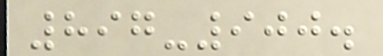897-900.
